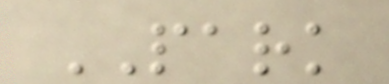PARK
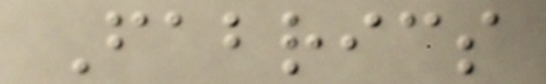Fabrics
